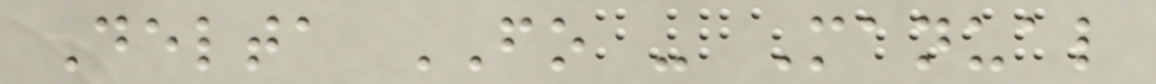Delta FO - Manual
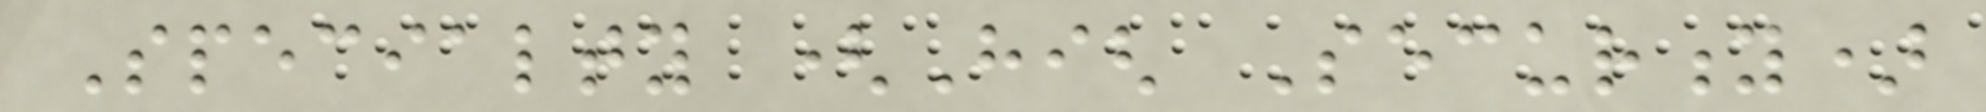Specialty (High Security)
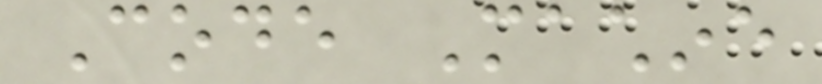Code Machine
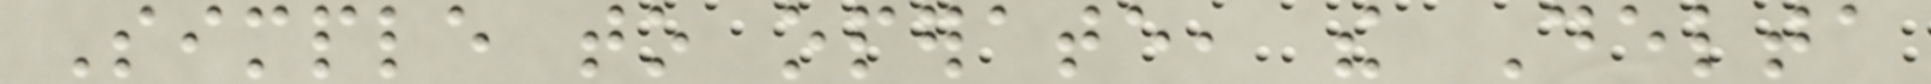Simple to operate, the Delta
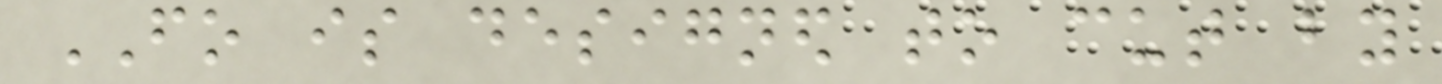FO is designed to cut by
